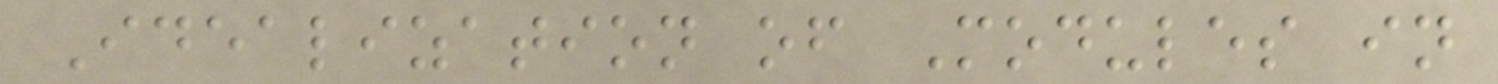Idealization of Modules in
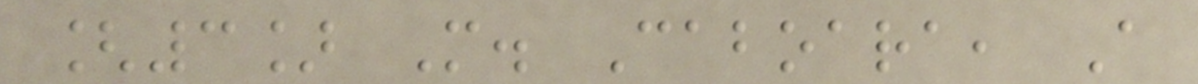[3] M. Caboara, A
